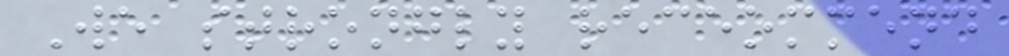We strongly receommend
